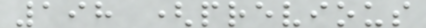198 (previous
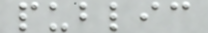public
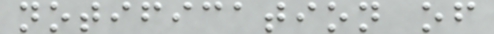notification of
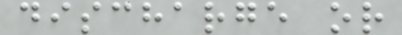discharge or
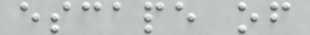escape of
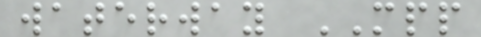waterway MPP
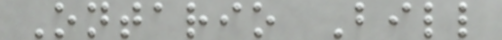Ontario Bill
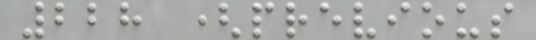228 (previous
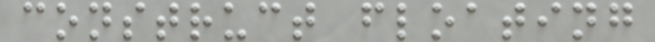construct floating
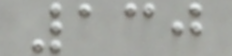130
